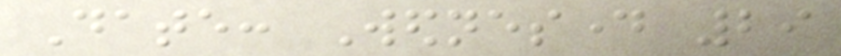Date: Wednesday 29
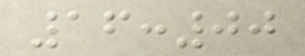16:00
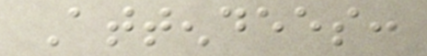Attendees:
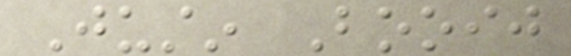Justin Booij
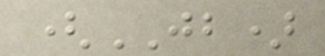(JB)
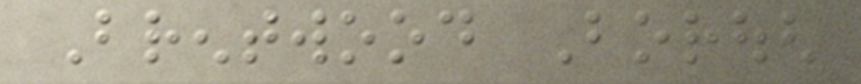Brentwood Borough
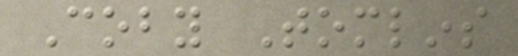Coby Tomlins
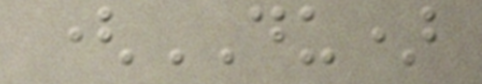(DU)
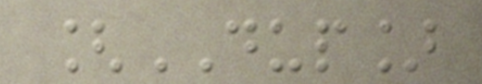[DUP]
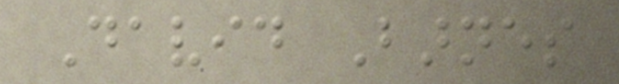David Barnes
